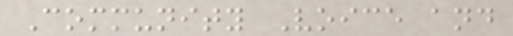Community Voice and
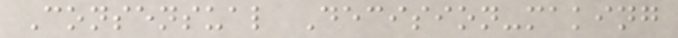Consensual Decision-making
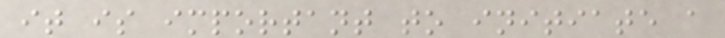it is important to initiate a
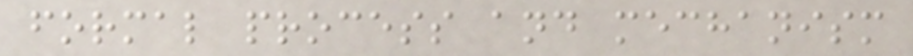formal process and mechanism
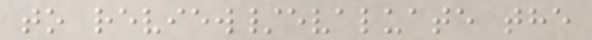to review/evaluate the
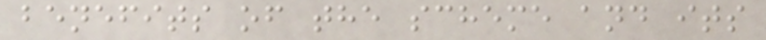benefits of the scheme and its
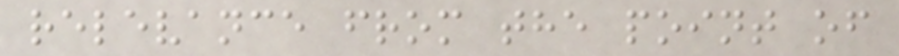relevance from the point of
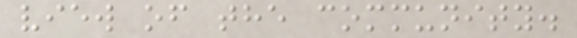view of the community.
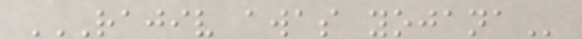RAJIV AWAS YOJANA
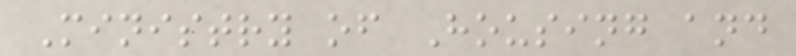Ministry of Housing and
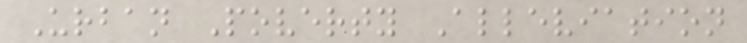Urban Poverty Alleviation
